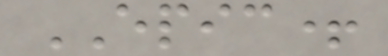EPIC+
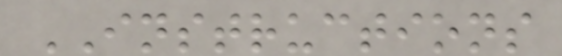INSTRUCTIONS
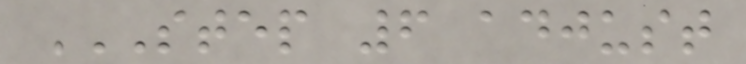STEP 6 ADJUST
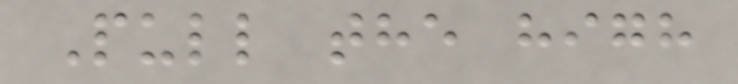Pull the high
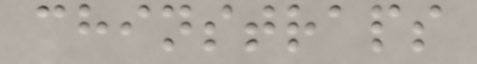chinstraps
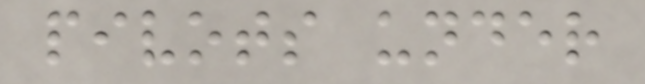pivots under
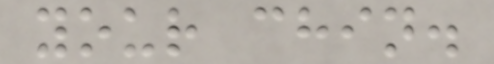your chin.
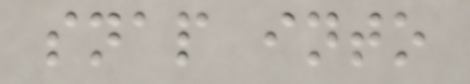snap into
